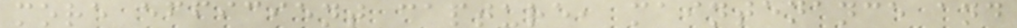more efficient capture, maintenance and
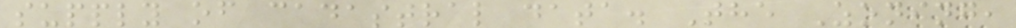supply of cadastral data. The Zoning,
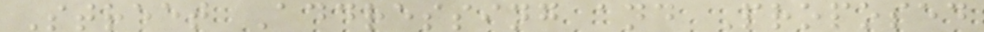Street Addressing and Proposed
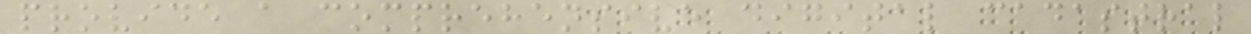provide a comprehensive digital cadastral
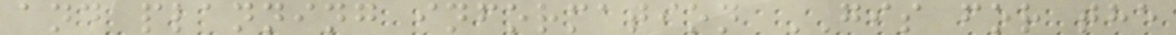and planning information GIS for the
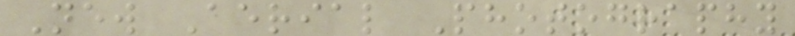New Aerial Photography
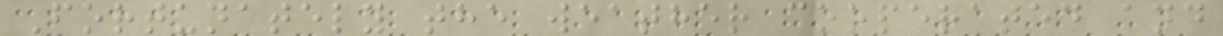Fortunately the weather cooperated and
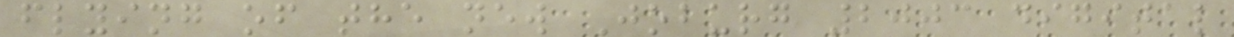flying of the new Joburg 2003 digital
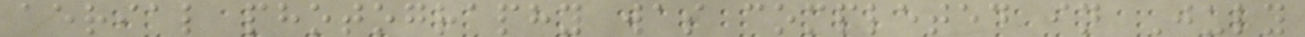aerial photography was completed in July
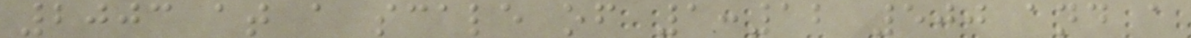2003 at a scale of 1:12 500 and a
